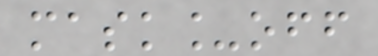mask_off
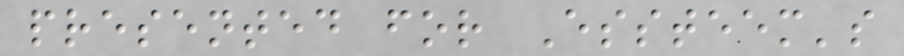presented for Essteem's
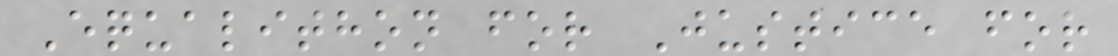Equalithon for Justice for
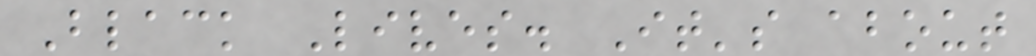Black Lives. It's about
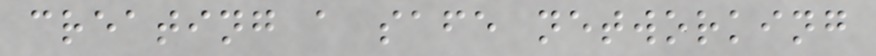creating a safe networking
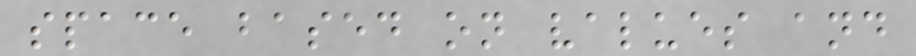space based on values and
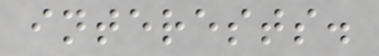interests.
